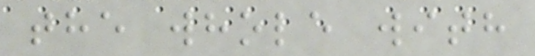the whole with
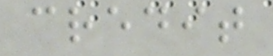credit
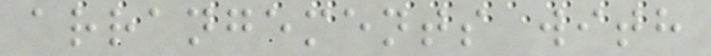arrangements with
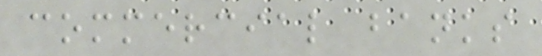commercial banks
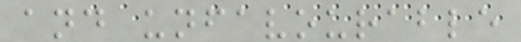and unfavourable
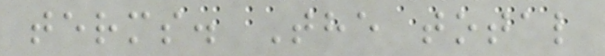terms. The total
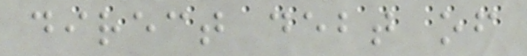direct debt of
